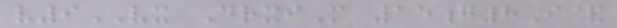v9VX DrxiM 15g8I&
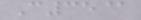C35@
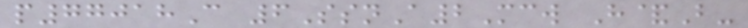p77018C 6SsnA2Mcw H&B-
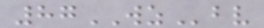87WZbv
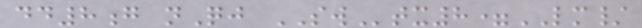dd8g nQj SWtx8=LM/
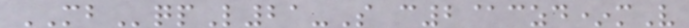MBqpL21-S c2@czd*mV
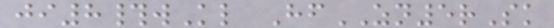ji8#wKl HfZN5rSk
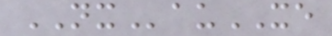NXauXE
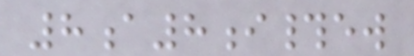8a8i#ew
